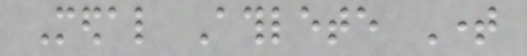Medal Athlete Time
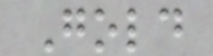Gold
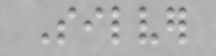Silver
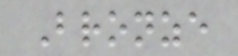Bronze
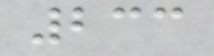233
